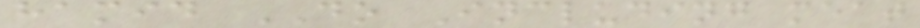hamid DO Including meat
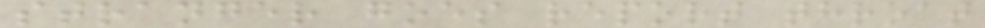stranger goes report throat
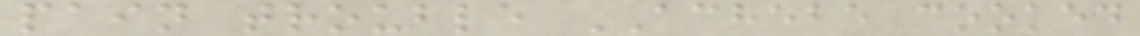pain trouble ACHEBE cooked
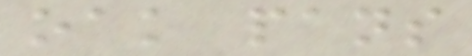oak pans
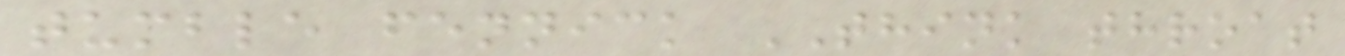tumble fennick THINK throat
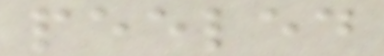peeled
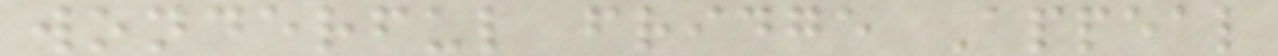wonderful fridge Appeal
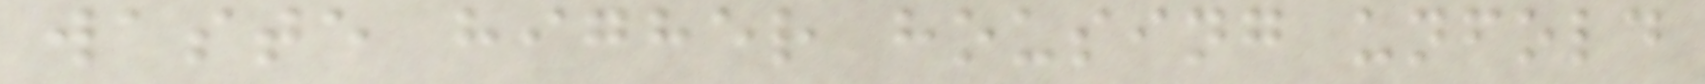waste higher housing unfold
